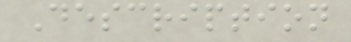Description
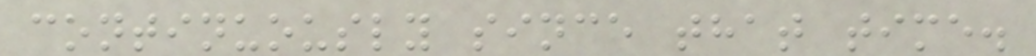continuously since that time.
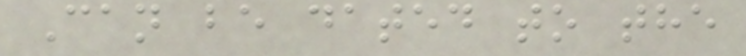Can be dated to the
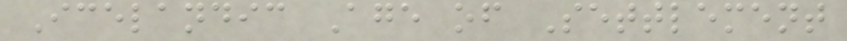Icelandic Age of Settlement
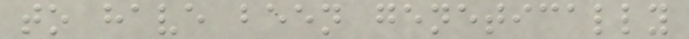to have been genetically
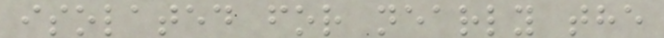isolated for nearly the
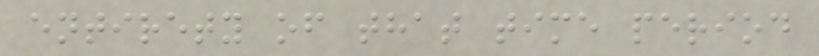entirety of that time period
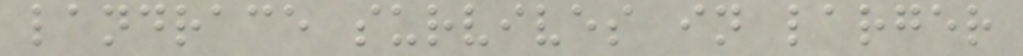landrace survives in larger
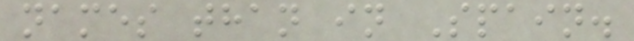names than in Spain.
